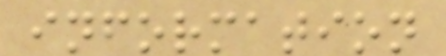information
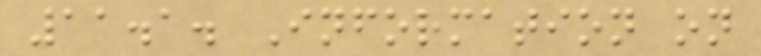11.1. Information on
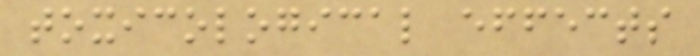toxicological effects
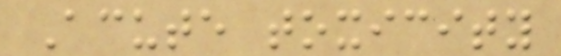Acute toxicity
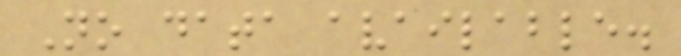No data available.
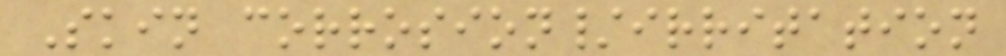Skin corrosion/irritation
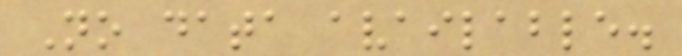No data available.
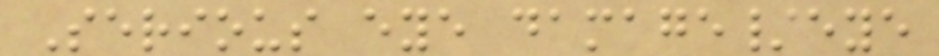Serious eye damage/eye
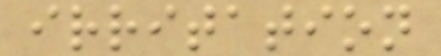irritation
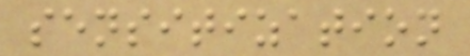sensitization
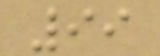99
